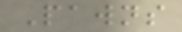Pawns
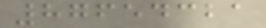87654321
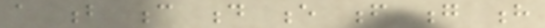a b c d e f g h
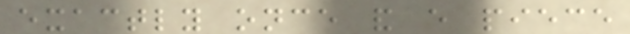exactly once and every piece
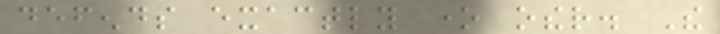defends exactly one other. The
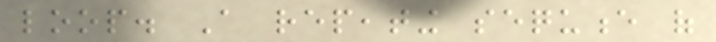loop. A repeating sequence of
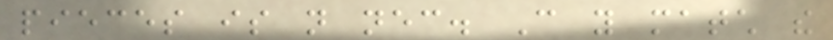pieces is not necessary. Can you match the
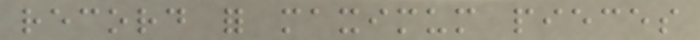record for maximum pieces
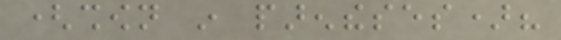(shown in parentheses)?
